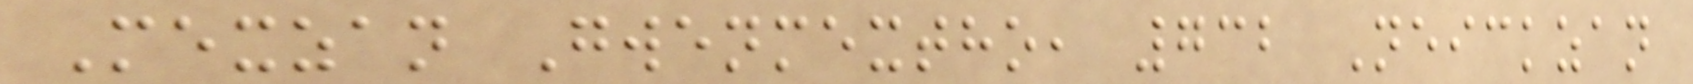Mexzan Gwenmextho, 732 Neickzan
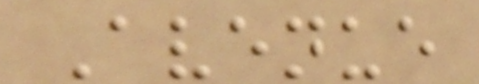Avenue
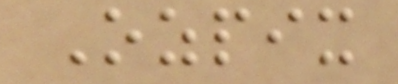Ozpix
